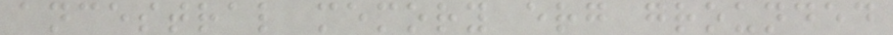ancestral memory erg grounded
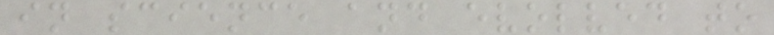in science and evolved to
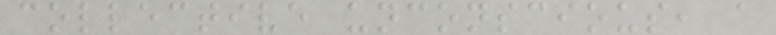collective unconscious, a
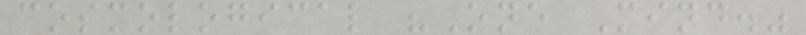cosmological "One Mind."
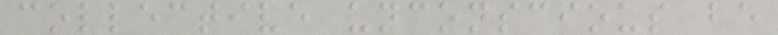collective unconscious be
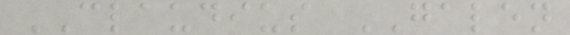CLAUDIUS GALEN
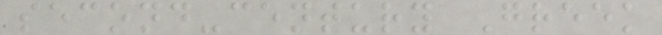second-century Greek
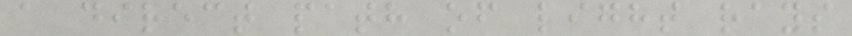a direct path of light rays
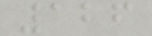126
